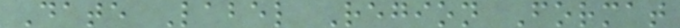Date Label Region Format
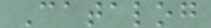Catalog
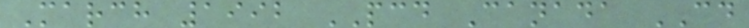March 1992 PCD Canada CD
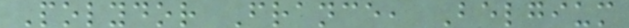Polydor France, Belgium
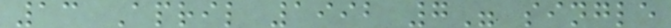13 April 1992 7" single
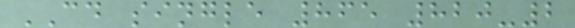CD single 865 820-2
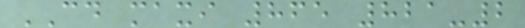CD maxi 865 821-2
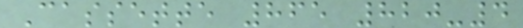Cassette 865 820-4
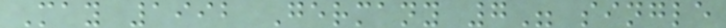May 1992 Germany 7" single
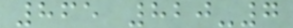865 820-7
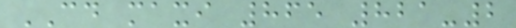CD maxi 865 821-2
